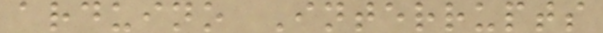arduino Interrupts
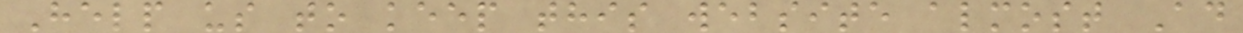Help us to keep this website almost Ad
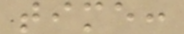time:
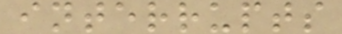interrupts
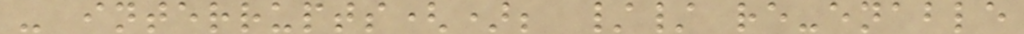- interrupts(); // re-enable
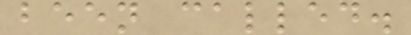been called.
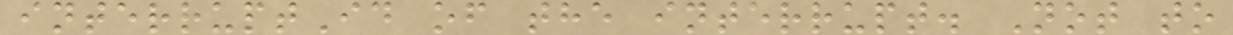interruptId of the interrupt. Not to
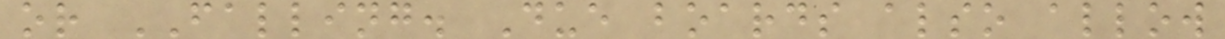or FALLING. Due boards also allow
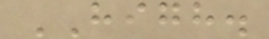HIGH.
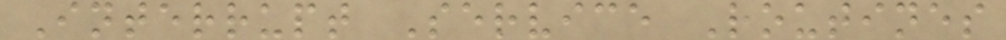Interrupt Service Routines
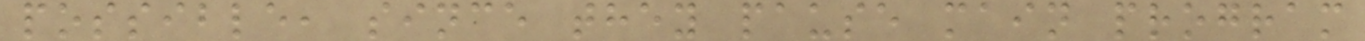possible, since they pause main program
